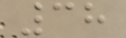38
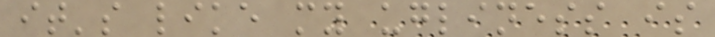it's like my ugliness is
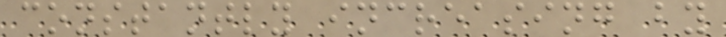constantly increasing by
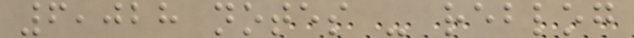6,028 notes - reblog
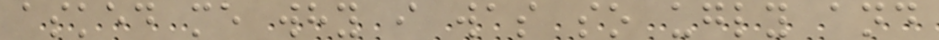asked me why i was so ugly and
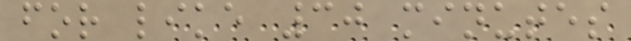for like 30 minutes
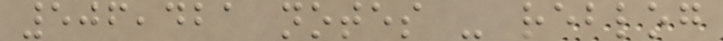506,421 notes - reblog
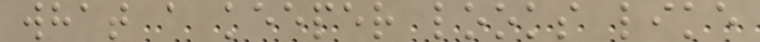what a keeper looks like
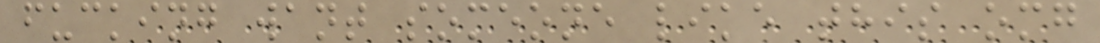fucking want someone like this omg
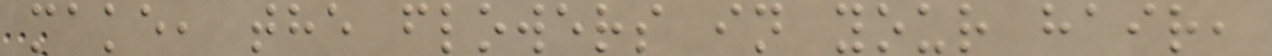make, the flowers in your hair,
